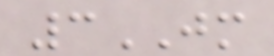3JM
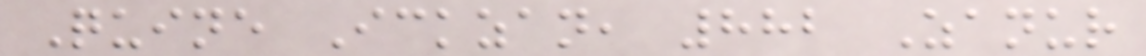Quine Ickzan, 882 Zanur
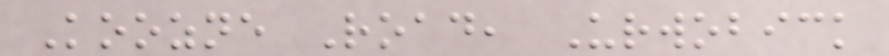Koozne Road, Urwobick
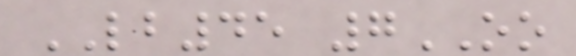LB45 7OO
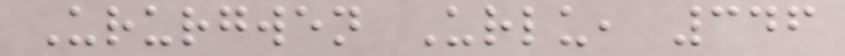Ururgwen Urlu, 346
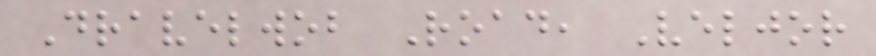Dravelwob Road, Veljor
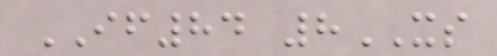IF84 8XS
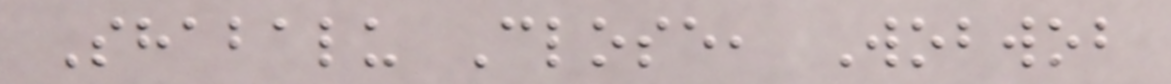Shabalu Close, Wobwob
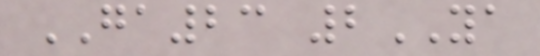GA23 2YA
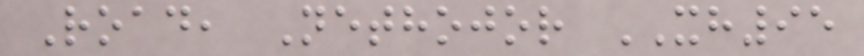Road, Nethojor XH95
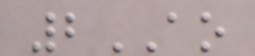2AO
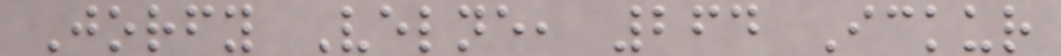Jorfy Velne, 264 Ickur
